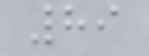89
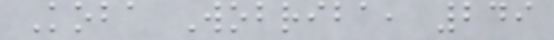Koba Wobriba, 249
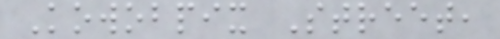Kowobpix Street,
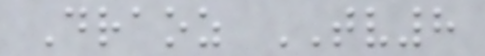Draoz TV8
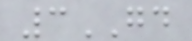3GD
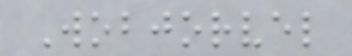Wobjorvel
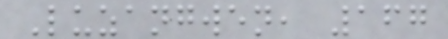Luzangwen, 167
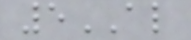5AL
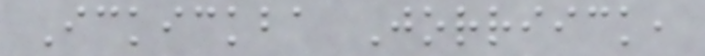Ickickba Jorriick,
